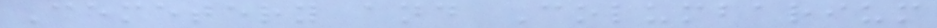Cemetery and Columbarium
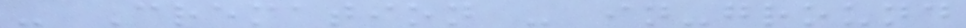- Cremation - in-ground
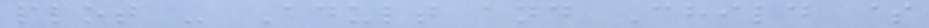plot - Adult and Child $
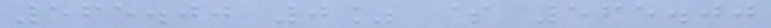565.00 0% $ 565.00
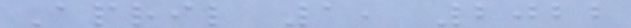April 1, 2022
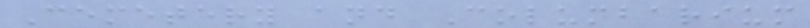Cemetery and Columbarium
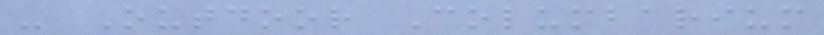- Outdoor Columbarium
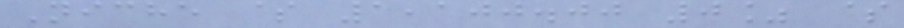Niche $ 1,100.00 0% $
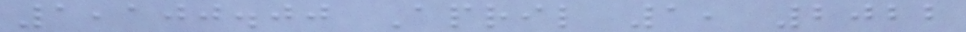1,100.00 April 1, 2022
